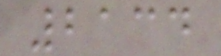2134
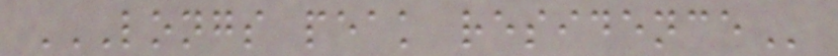LONGS PEAK RESIDENCE
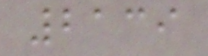2139
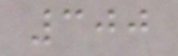300
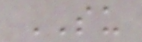SU
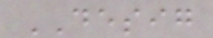DESIG
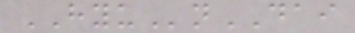HYUnDAI
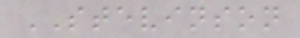STEVINSON
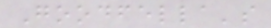Goodfella's
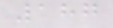187
